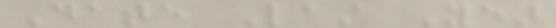Date Last Year
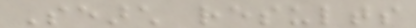Search results
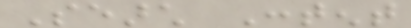Search Content
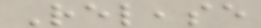Release
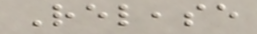Release
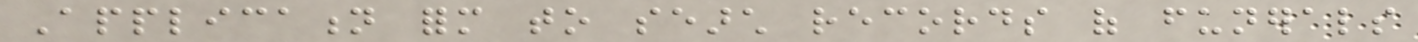Application form to search records of funerals
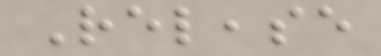Release
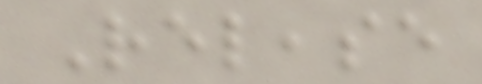Release
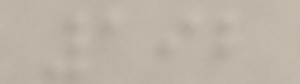192
